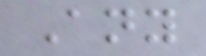Any
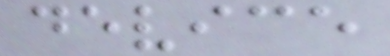device
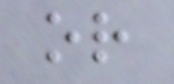or
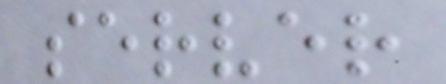server
